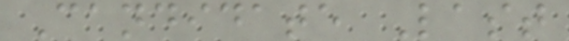Candidate Last
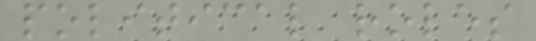political roles
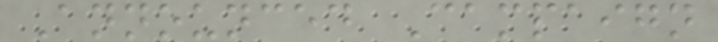Announced Campaign
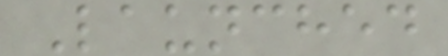Launched
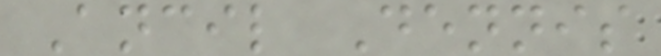Ancil Dennis
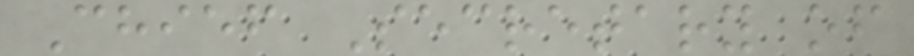Chief Secretary of
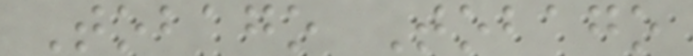Tobago Tobago
